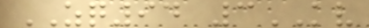ZQ94 3KV
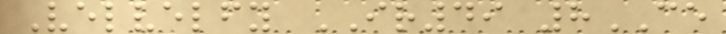Velvelfy IR49 8CE
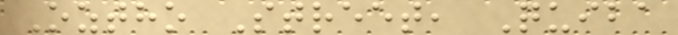Oztho Street, Quiba
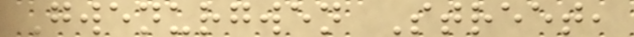Gwenurgwen Street,
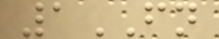1FN
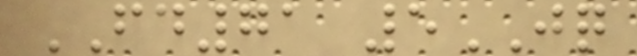FD71 5JQ
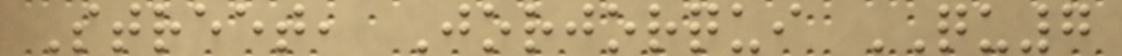Street, Jorjorqui QU7
